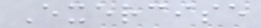Exercise
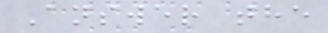Answer the
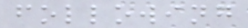following
